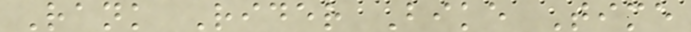Rank Rider Bike Time
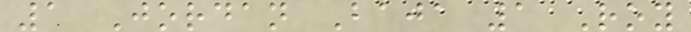1 Jordan Baja 1 Roy
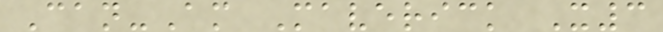Can-Am Maverick X3
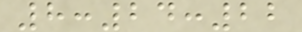8:24:22
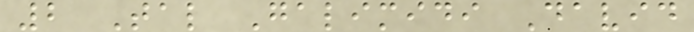2 Tal Galimidi David
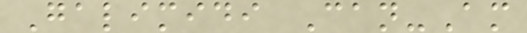Galimidi Can-Am
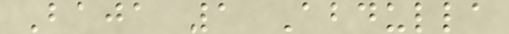Baja 1 Abdulla
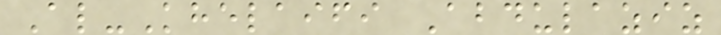Al-Khelaifi Abdulaziz
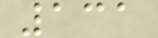131
